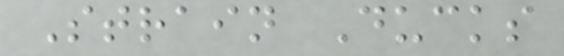Strain Ducks
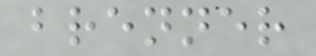brenner
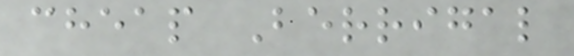cheap Berrigal
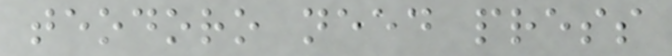teodoro need press
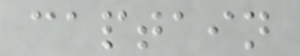captain
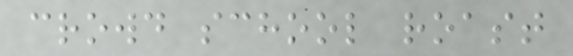crowd school roast
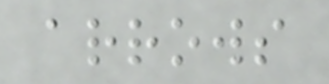arrows
